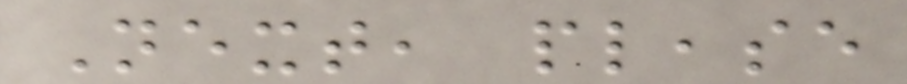Next, please
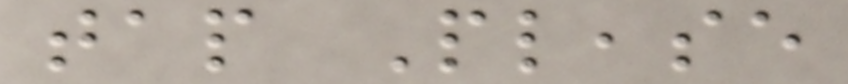tap Please
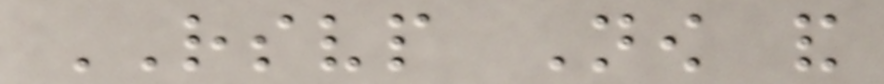RSVP Now and
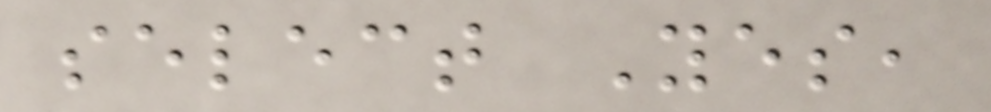select Yes,
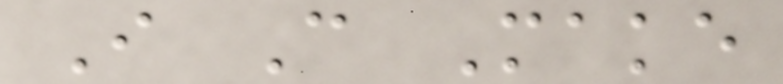I Can Make
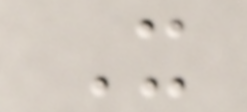It
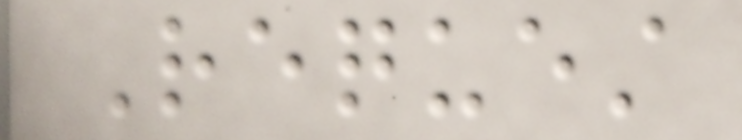Request
